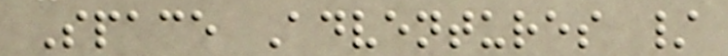Space Adventures /
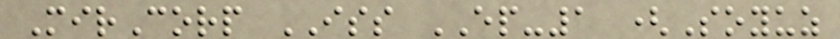MirCorp ISS EP-1 (Soyuz
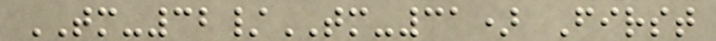TM-32/TM-31) First
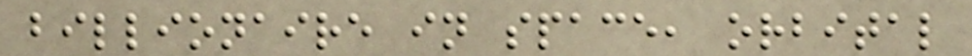billionaire in space, orbital
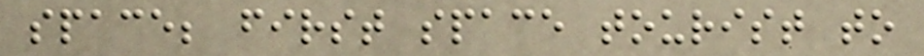space; first space tourist to
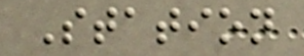Station
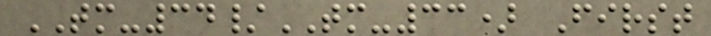TM-34/TM-33) First
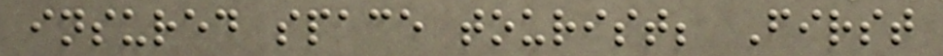insured space tourist; First
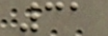31
